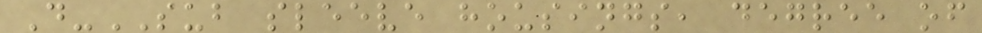D-SUB sleeve housings, degree of
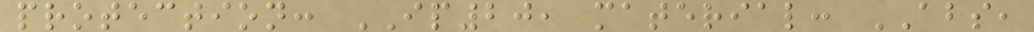protection: IP20, material: ABS,
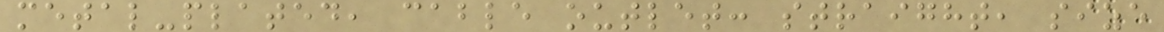metal-plated, cable outlet: straight, size
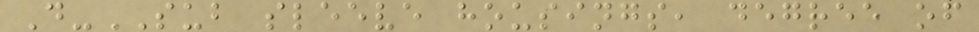D-SUB sleeve housings, degree of
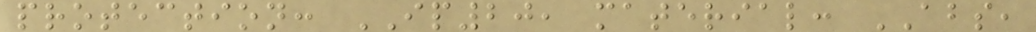protection: IP20, material: ABS,
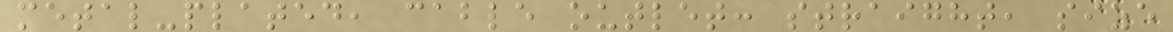metal-plated, cable outlet: straight, size
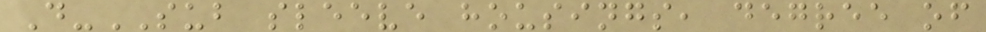D-SUB sleeve housings, degree of
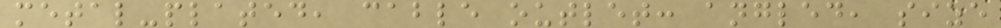metal-plated, cable outlet: angled, size
